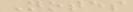Notes
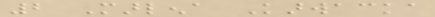2 Marlena Karwacka
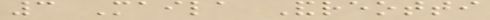3 Maila Andreotti
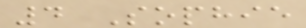4 Sophie
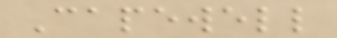Capewell
